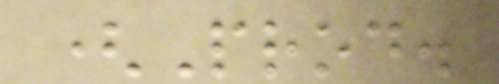(Prod.
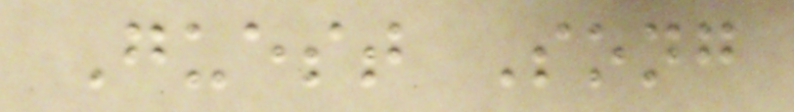Guest Song
